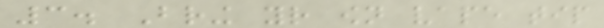3. Bring your own vape tip
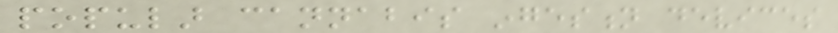popular cannabis ingestion devices
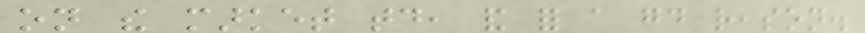on the market today, and for a good reason.
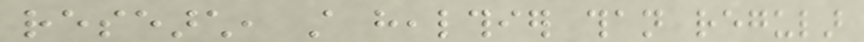research, still healthier than regular
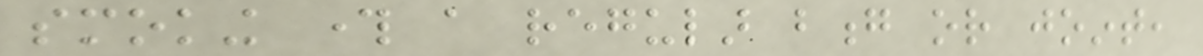smoking through a regular bong or joint,
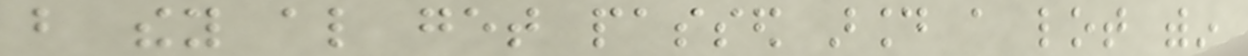but they also get passed around a lot within
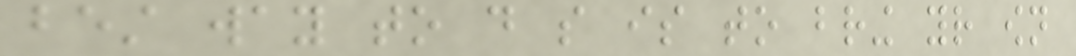best way to do so is to bring your own
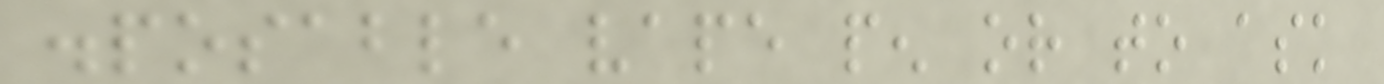disposable vape pen or to ask
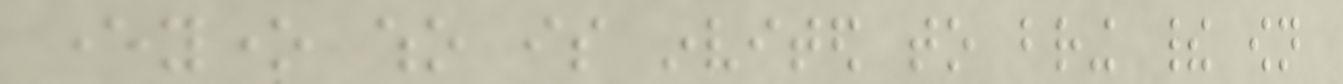everyone who is invited to bring their own
